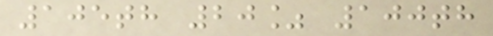105th 20% 100th
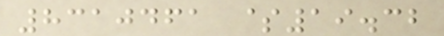8310461 $19.32
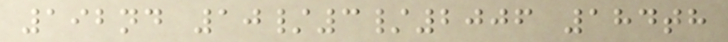192nd 10/3/2006 184th
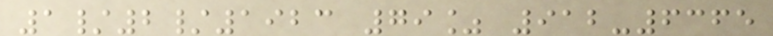1/2/1923 79% 912-6365
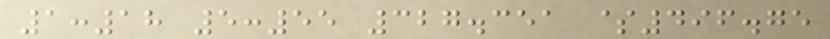1:18 5:55 327.351 $496.75
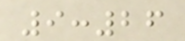9:26
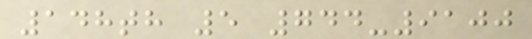148th 5 744-9100
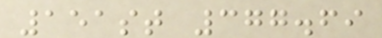151st 377.69
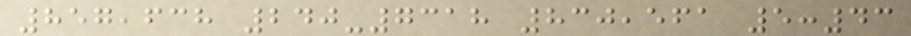857,638 240-7318 830,561 5:43
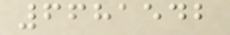6681542
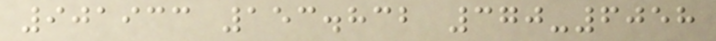901933 153.832 370-6058
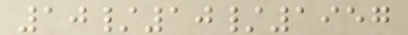10/10/1957
